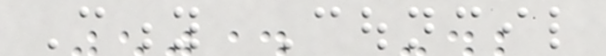City Council
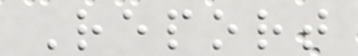Report
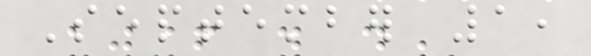September 1,
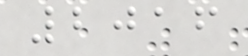2016
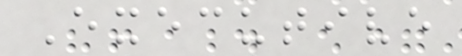Executive
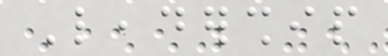Leadership
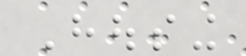Housing
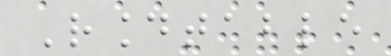Roundtable
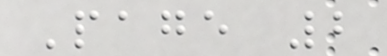Page 2
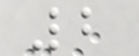2
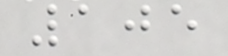105
